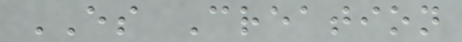ES Creation
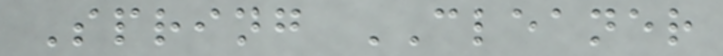Spring CLEANER
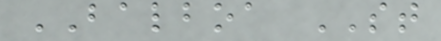BALBOA ST
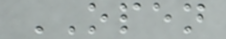OPEN
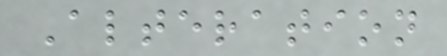Alteration
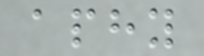aphy
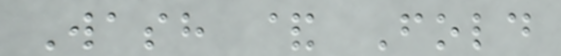Wash & Fold
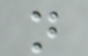n
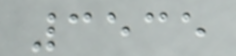3535
